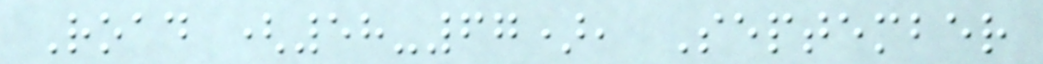Road (58-67), September
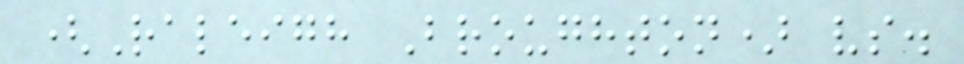(Raleigh Broughton) vs.
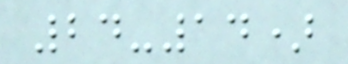24-14)
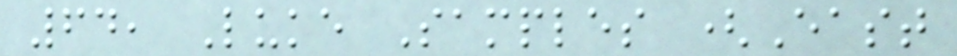64, Luke Samples (East
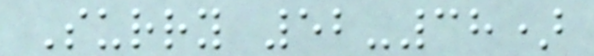Surry 52-38)
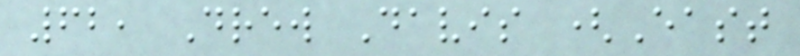62, Drew Davis (East
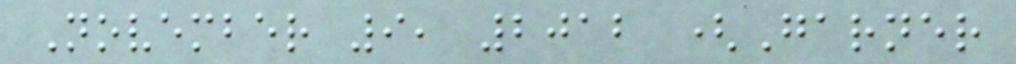November 9, 2012 (Garner
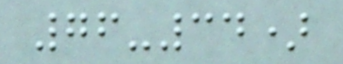76-34)
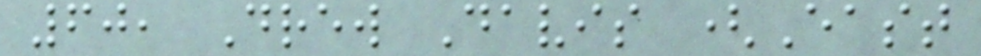60, Drew Davis (East
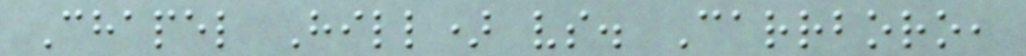Chapel Hill) vs. Carrboro,
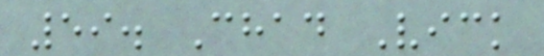59. Chad Vick
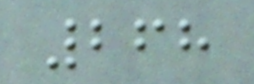268
